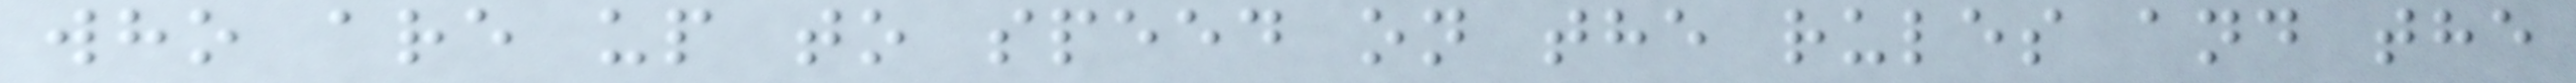who are up to speed on the rules and the
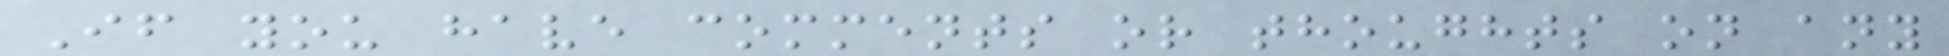If you have comments or thoughts on any
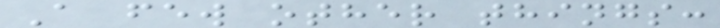A few other things:
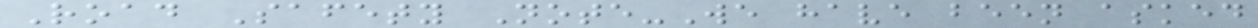Road Safety Note-We have been asked
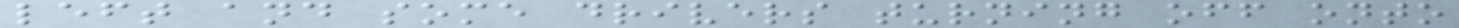left and some drivers turning off onto
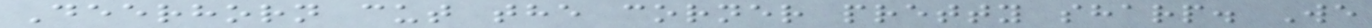Deerhorn cut the corner pretty sharp. We
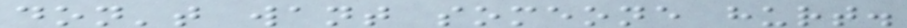don't want someone hurt.
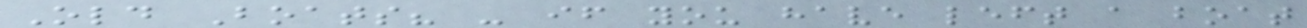Old Boats? - if you have left a boat
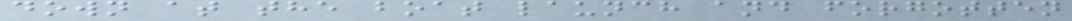down at the boat launch and forgotten
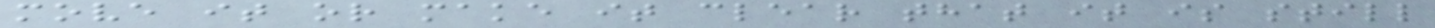move it or make it clear that it is still
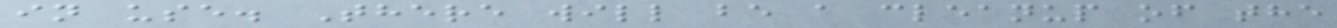in use. There will be a cleanup of the
